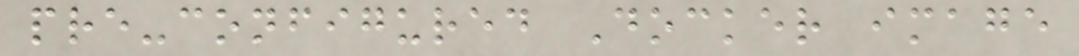pre-configured Docker image
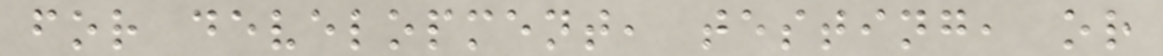for development, testing, or
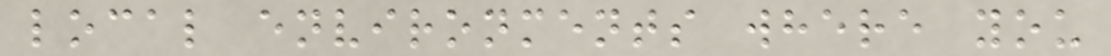local environments where you
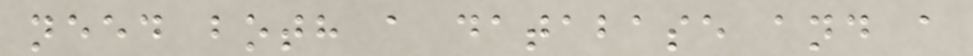need both a database and a
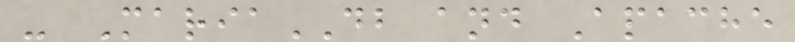- MariaDB and Apache
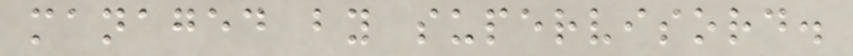managed by supervisord.
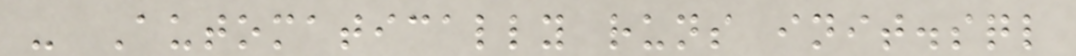- Automatically runs init.sql
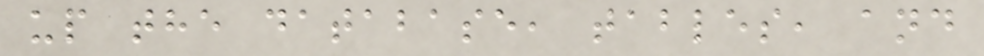up the database, tables, and
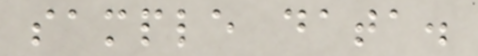sample data.
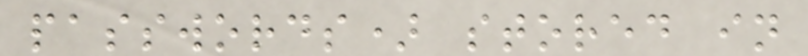passwords) stored in
